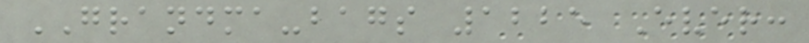GRANDMA-bags 1225 Ever:
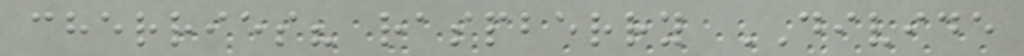cherries? raspberry DIVIDE
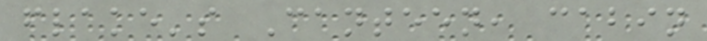flake's Canteen, cabin
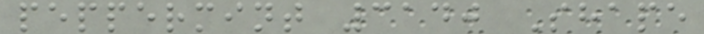peppermint 3140 Shape
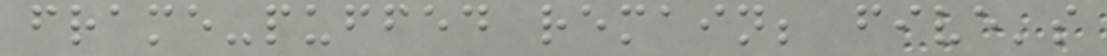frame-puffed remain; five's
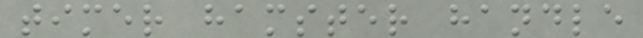timer hamster handle
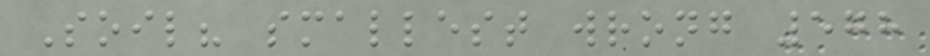Soil? smallest wrong 578
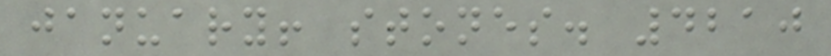january! stones. 4210
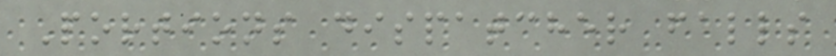Portions dispatcher falls
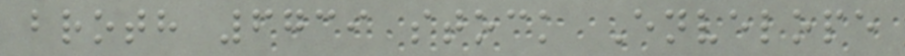broth 6739 stock Envelope
